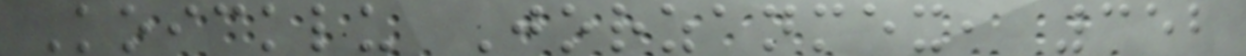Koicklu Jorzanmex, 352
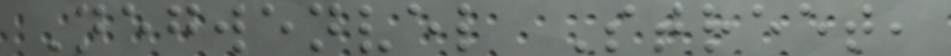Negwenvel Street,
